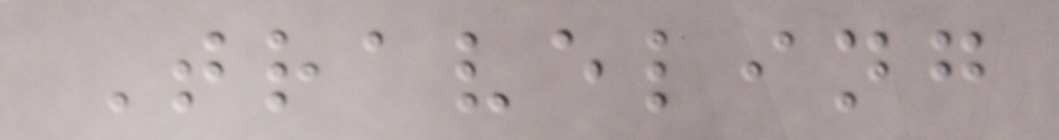Traveling
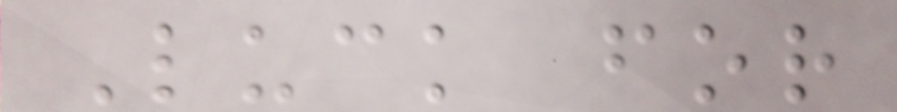Luck for
